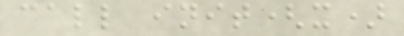call init(x)
